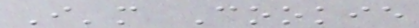I'm Cookie
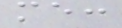me:
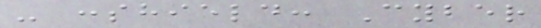- :shield: Cyber
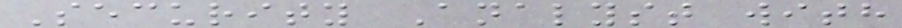Security Analyst with
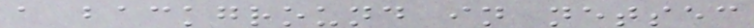a background in netsec
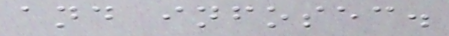and infosec.
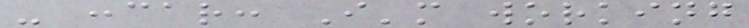- :car: I'm working
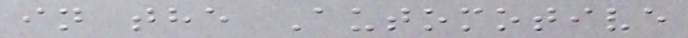in the Automotive
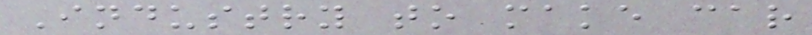Industry to make car
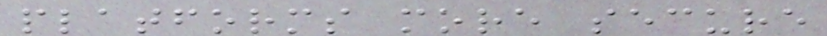platforms more secure
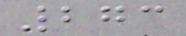273
